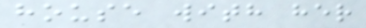house with her
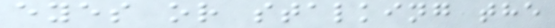eyes or stalking the
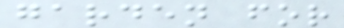garden for
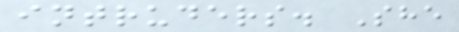intruders. She
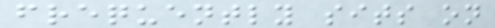frequently sits on
